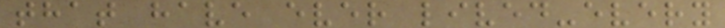that have ever lived-every
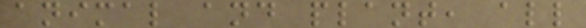animal and plant, all
